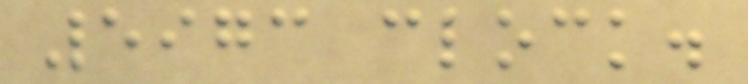5973 clock.
